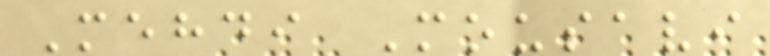Mehdi Mousavi
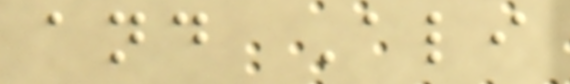and Ali
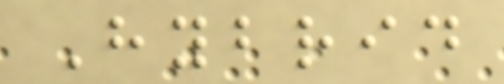Hybrid
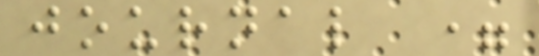journal =
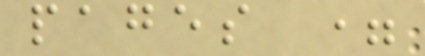pages =
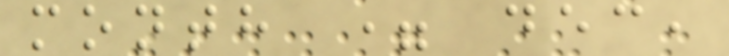month = dec,
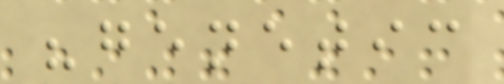"genetic
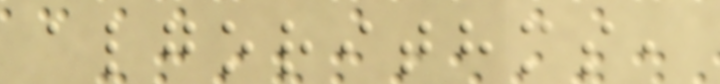algorithms,
